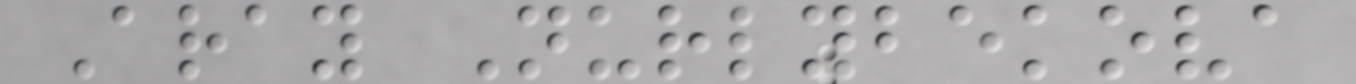Aray Nurlybekova
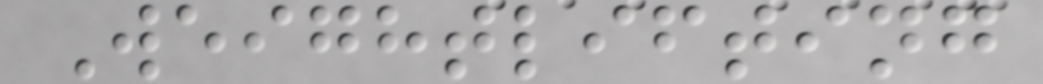Weightlifting
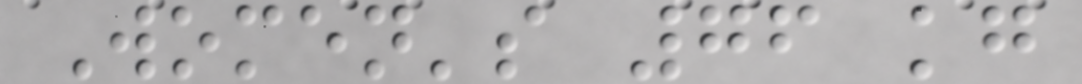Women's 76 kg
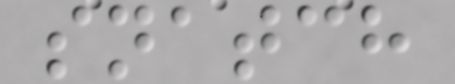snatch
